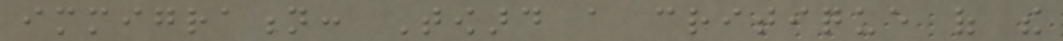immigration: Toward a critique of the
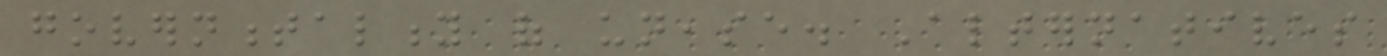governmentality of unease. Alternatives
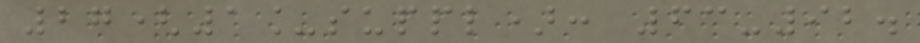27(1_suppl): 63-92.
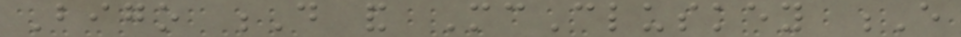Bigo D and McCluskey E
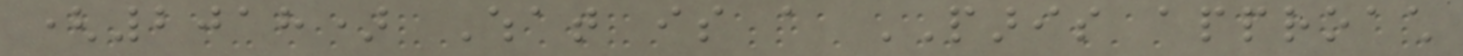(2018) What is a PARIS approach
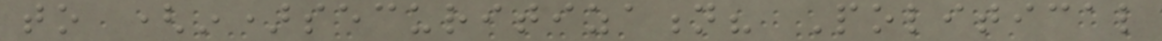to (in)securitization? Political
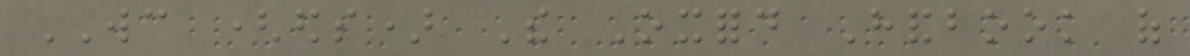WC (eds) The Oxford Handbook of
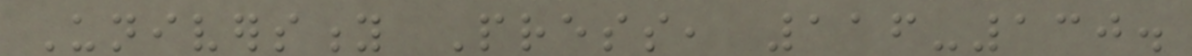University Press, 116-130.
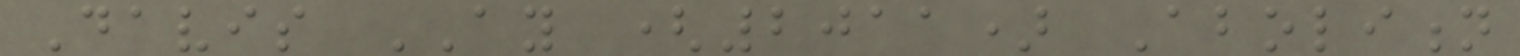Davis AY (2011) Abolition
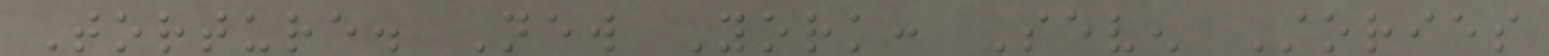Torture. New York: Seven Stories
